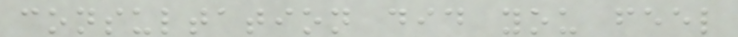consultation did you feel
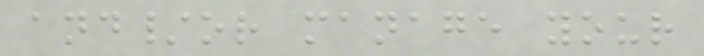and/or manage your
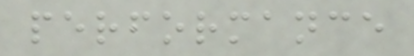performance
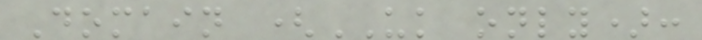Domain (UK only):
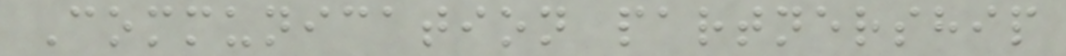Communication partnership
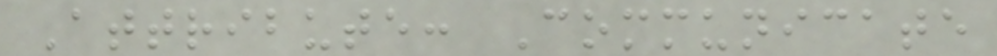Attribute: Communicate
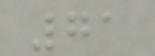71
